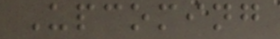Upcoming
